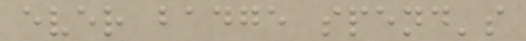ever badge spend's
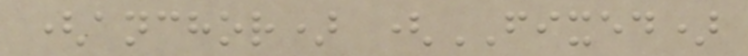(anchor) (FIXED)
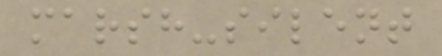marsh-silent
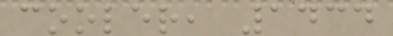cooler, 1434
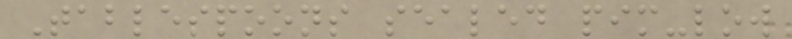Tablespoons sealed pim-low
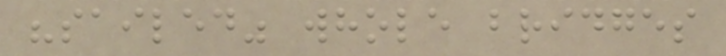"sailed" whole bridges
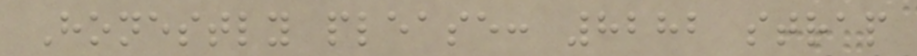Honestly please: 8282 strap
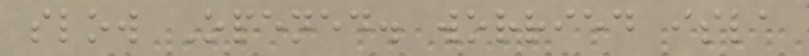slow Opened. worried isla
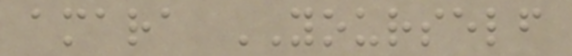amara YOURSELF
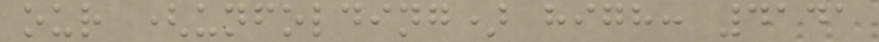our (unfolding) high: 4141
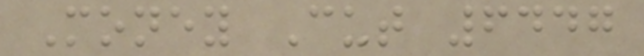Money Cut 6447
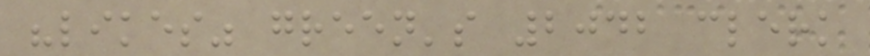"likes" green's 2042 clerk
